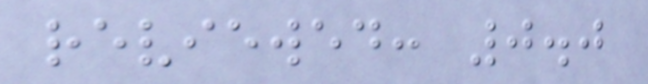reviewed: 0.0
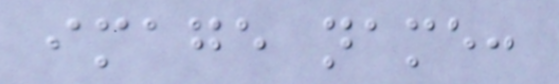image name:
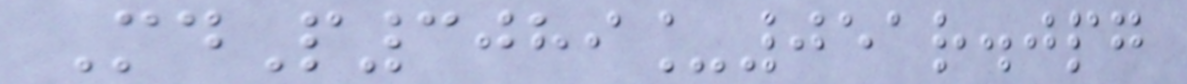MdP3089_051r.jpg
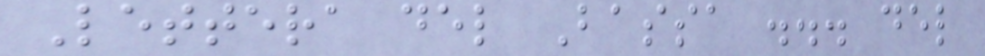Lettera del Bassa ... del
